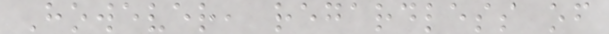However, regardless of
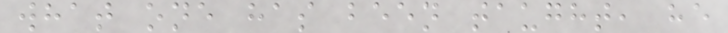what one has been taught, he
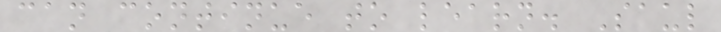can continue to learn. Saul
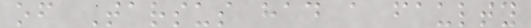of Tarsus had a faulty
